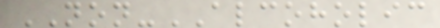NON-ALCOHOLIC
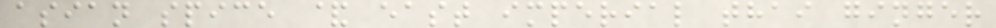asian spice & east imperial thai ginger
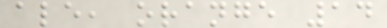ale, orange 14
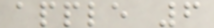apple 6
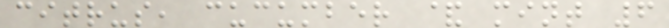citrus, cucumber & mint 6
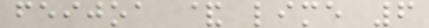feijoa & lime 6
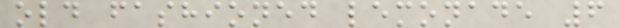old fashioned lemonade 6
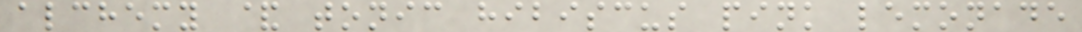alchemy & tonic hibiscus pink lemonade
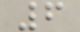6
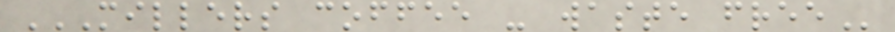MILLERS COFFEE - WASTE FREE
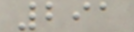291
